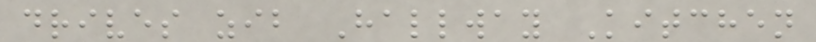drives zib Hallway Kitchen
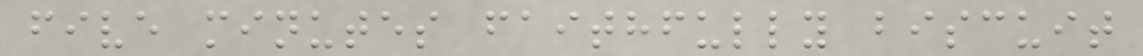five minutes faithfully biscuit
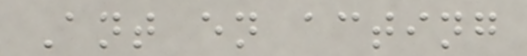Ant en acting
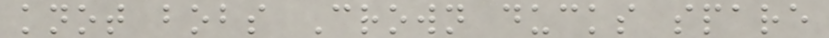knot bobs Crown ducks spare
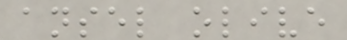ansel olive
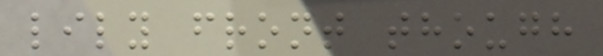lily front though
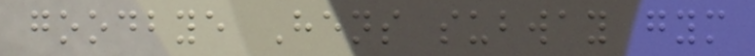goodbye Hens subway gym
